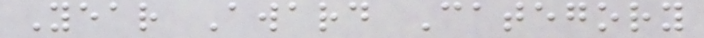Year Award Category
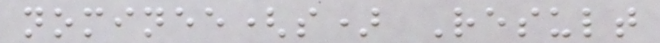nominee(s) Result
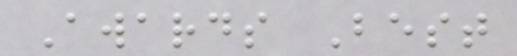Awards Best
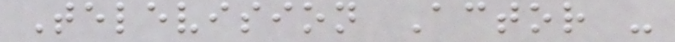Television Actor -
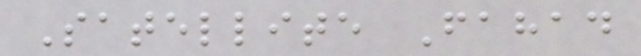Satellite Fahad
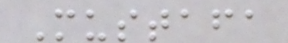Mustafa
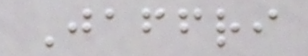Jaffri
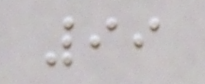99
